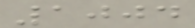1004
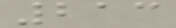213
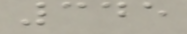345
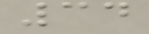34
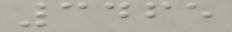3465
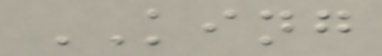KING
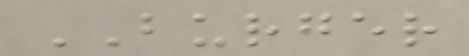BURGER
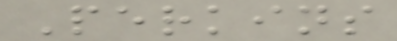Perkins
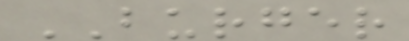BURGER
